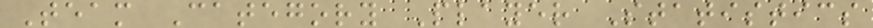Team Category Player Statistics
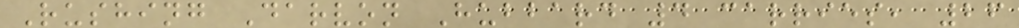Rushing Darvon Hubbard 4 carries, 26
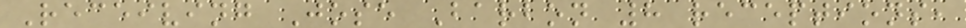Receiving Jose Barbon 8 receptions,
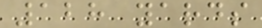128 yards
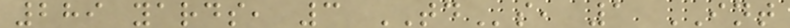289 yards, 3 TDs, 1 INT
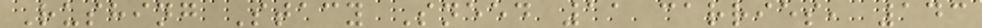Rushing Stacy Sneed 11 carries, 143
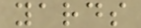yards
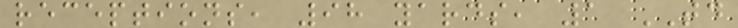receptions, 98 yards, 1 TD
